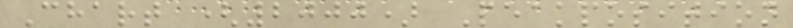Chart (2000) Peakposition
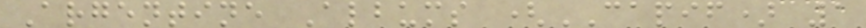Argentine Albums (CAPIF) 1
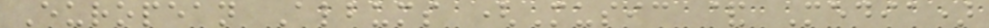European Albums (Music & Media)
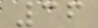36
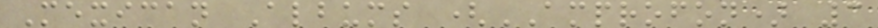Mexican Albums (AMPROFON) 3
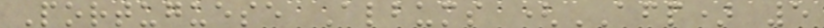Portuguese Albums (AFP) 5
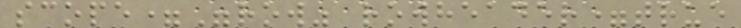scope="row" rowheader=true
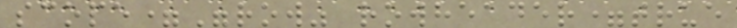scope="row" rowheader=true
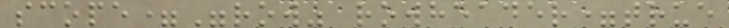scope="row" rowheader=true
